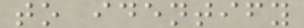to identify
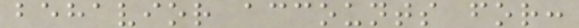behavior accounts for:
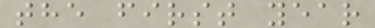the first year
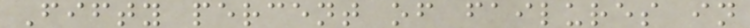Fifty percent of failures in
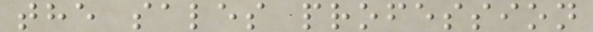the sales profession
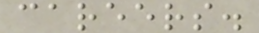careers.
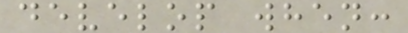develop when:
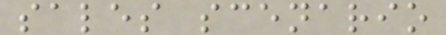sales scenario
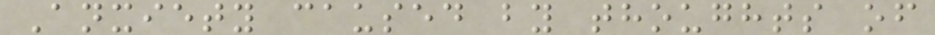Anxiety caused by thoughts of
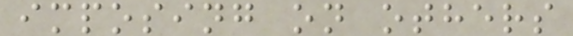imposing on others
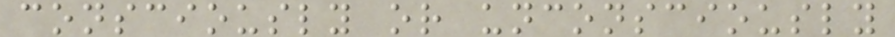consciously or unconsciously
